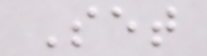Set
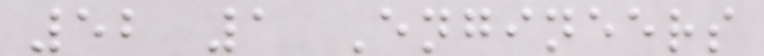52 1 Engineers
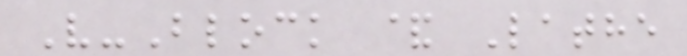V-Block & Lathe
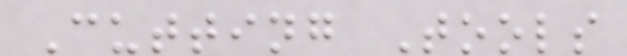Cutting Tools
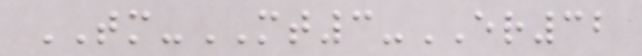TM-MT3-ER32
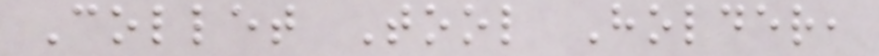Collet Tool Holder,
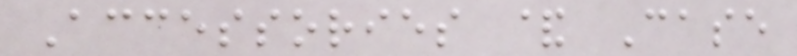Accessories & Case
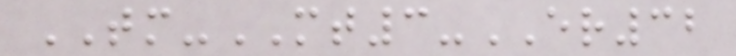TM-MT3-ER32
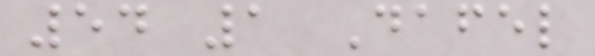54 1 Dafel
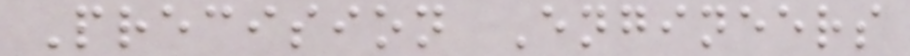Precision Engineers
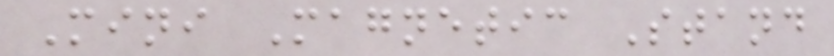Mini Magnetic Stand
